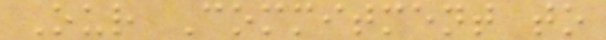Our Commitment to
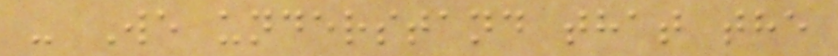- We understand that the
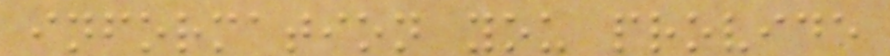information you provide
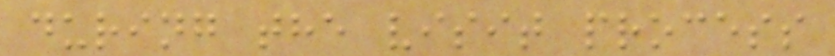during the visit process
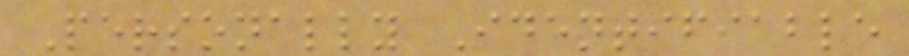Personally Identifiable
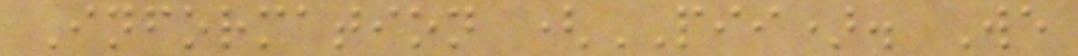Information (PII). We
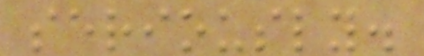seriously.
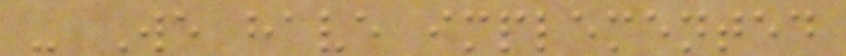- We have implemented
